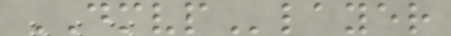DMVPlayer
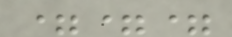===
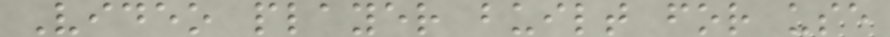Video player built for use
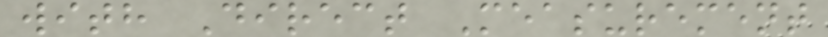with Direct Measurement
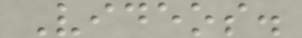Videos.
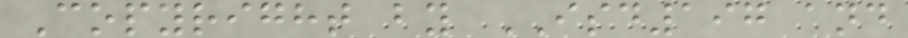Copyright by ISD197 and
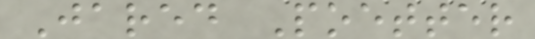Jared Poetter
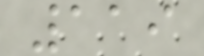119
